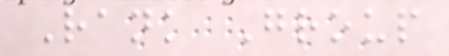Rank Group
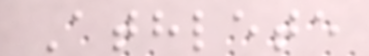Athlete
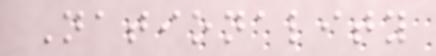Nationality
